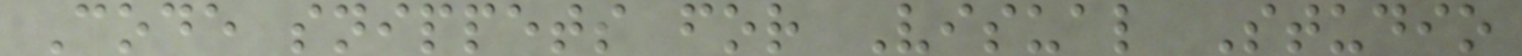Code snippets for Visual Studio
